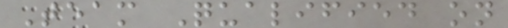Team Qualified on
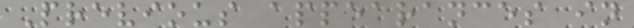Previous appearances in
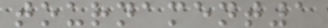tournament1
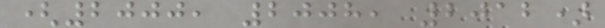(2000, 2008, 2012)
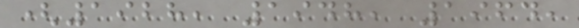(1928, 1948, 1964,
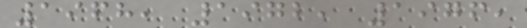1968, 1972, 1976,
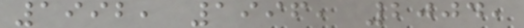1992, 1996, 2004,
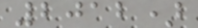2012)
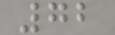72
